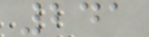241
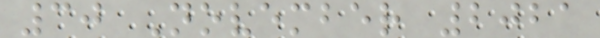30 November 2021
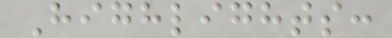Highlights:
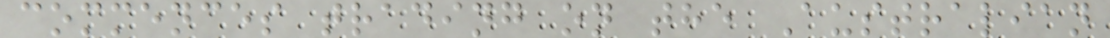commences trading on the Australian
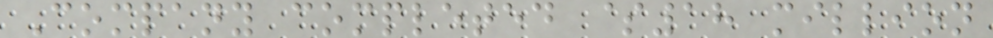Company completed $18 million
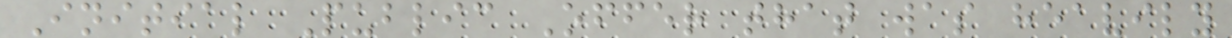Initial Public Offer that was heavily
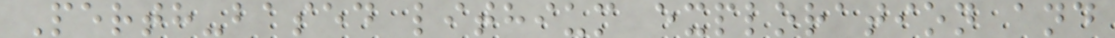Perth-based lithium exploration and
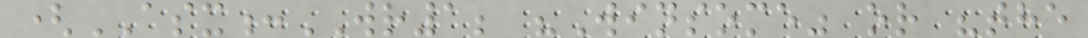(ASX:WR1; "Winsome" or "the
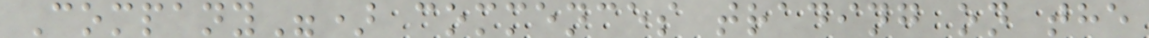Company") commences trading on the
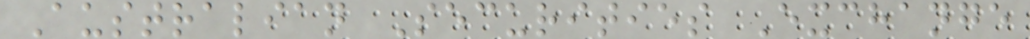Australian Securities Exchange
